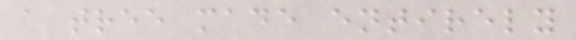a tree made entirely
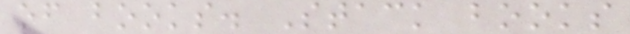of books. Stack books
